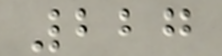227
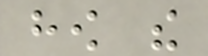how the
